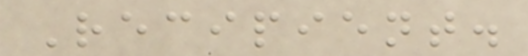Recipient.
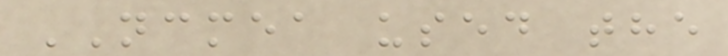NCMEA used the
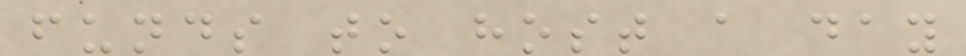funds to host a day
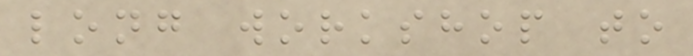long workshop to
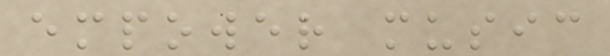empower music
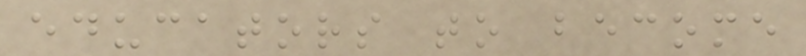educators to become
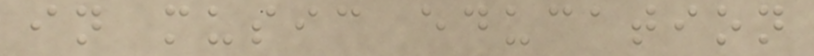in music education
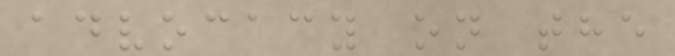advocacy on the
